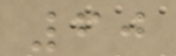60
